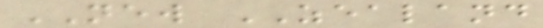NEW ZEALAND
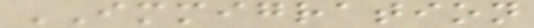IMMIGRATION
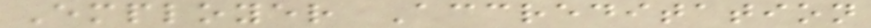Employer Accreditation
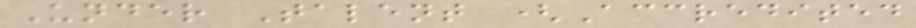Under Talent (Accredited
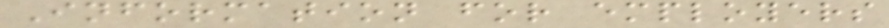Information for employers
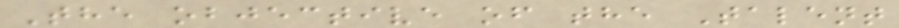The objective of the Talent
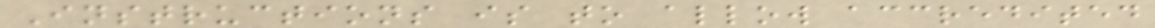Instructions is to allow accredited
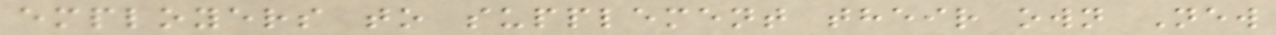employers to supplement their own New
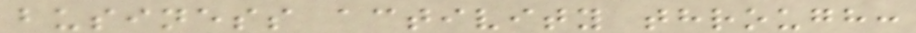business activity through:
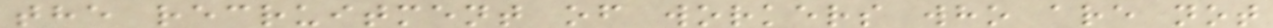the recruitment of workers who are not
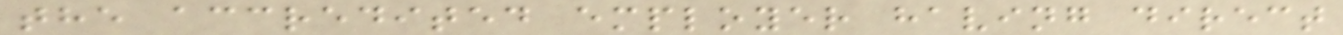the accredited employer having direct
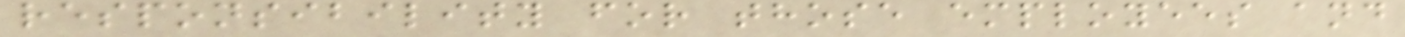responsibility for those employees and
